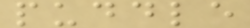puddle
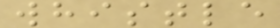whistle
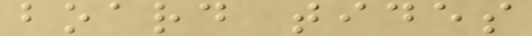board tides
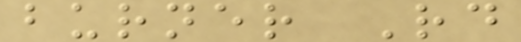burner Rd
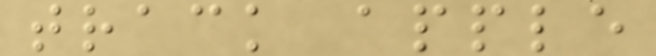track apple
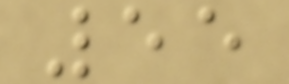55
